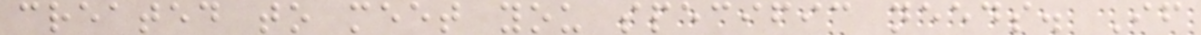created to meet you specific needs. If
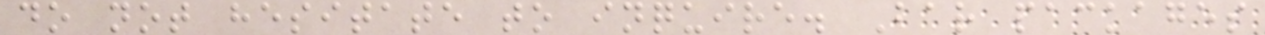do not hesitate to inquire. Bar packages
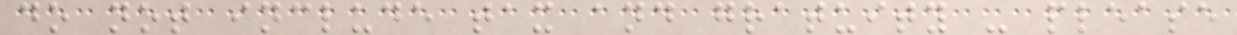do not include tax and gratuity - please
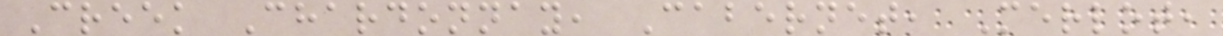Creek Chardonnay, Cabernet, Merlot,
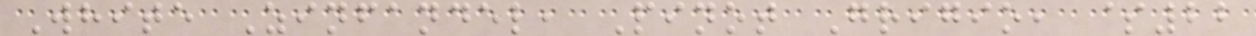White Zinfandel, Pinot Grigio, $22
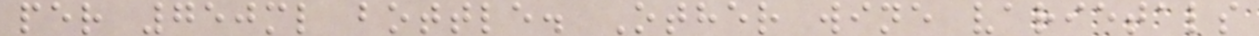per 750ml bottle. Other wine varietals
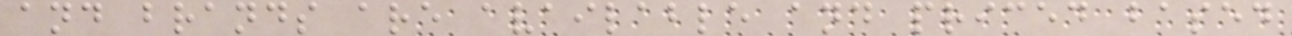and brands are available and priced based
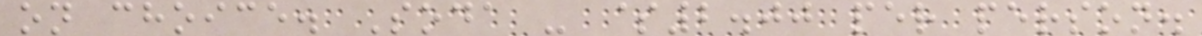on choice. Soda - $2.00 per person.
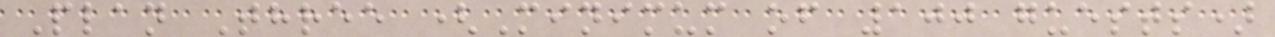Plan Three (Minimum of 100 guests)
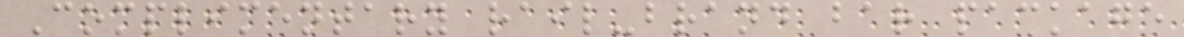Complimentary rail-brand bar package
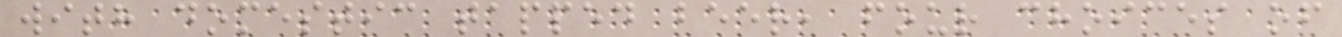with domestic tapped beer, four choices of
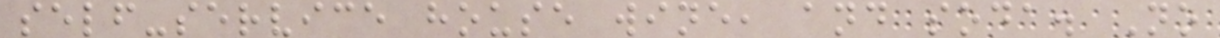self-service house wine, and soda. No
